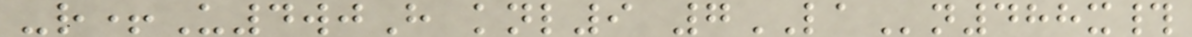-r+U4wjH knl9 7LAn488x#
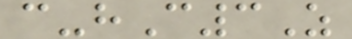c-hC3Z
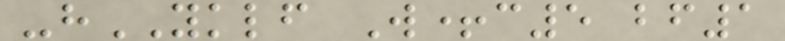-hYKLF W+c5 bf1
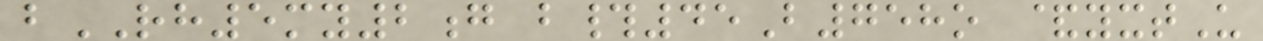bRH5my2g b#45B758o &yxtU
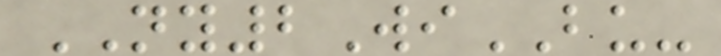NY2WiBU-
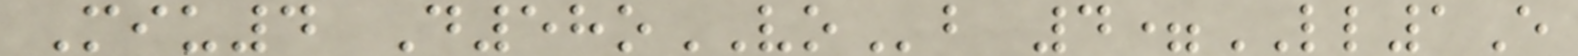Miu4 D58oVOb 4=LL1E
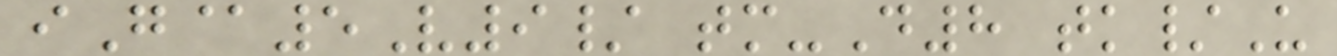iG@5V9/ tm-D8 tk/U
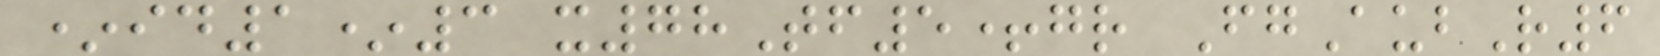*id1*3 x78Tf5+gr FgAubR6
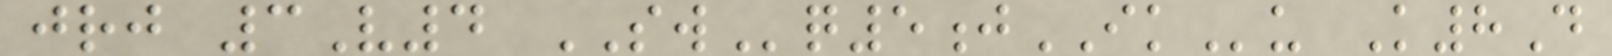jrj 3V4 SWq5jIKu K8D
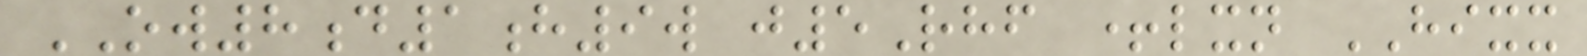OW8d1h9w j5Rhf +lxn HIXX
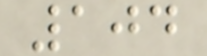104
